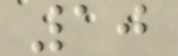10
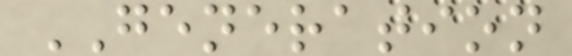GENERATION
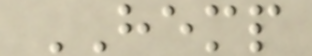HEMP
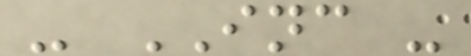- INC -
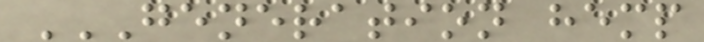GENERATION HEMP
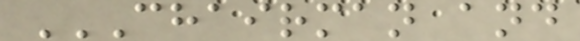CHAIRMAN AND
